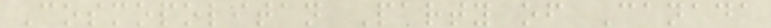Cosmopolitan Party of Canada
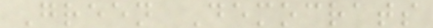Green Democrats
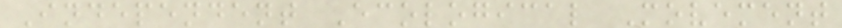Independent Ecological Movement
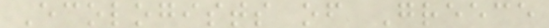Ecologists of Greece
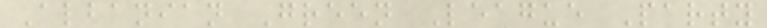Albanian Green League Party
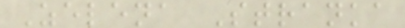Zelena Stranka
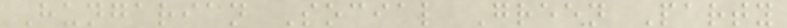Hungarian Social Green Party
